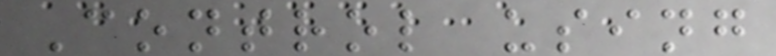Control using
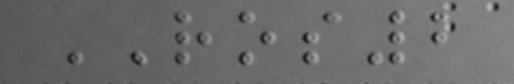ROS2
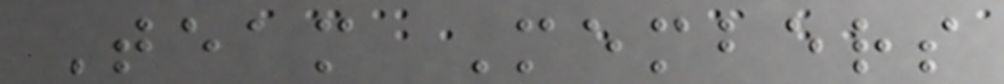Team Members
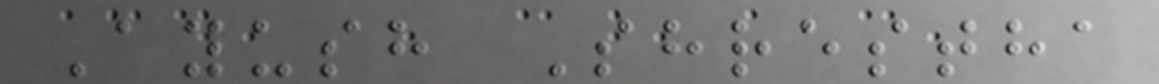Ayush Shrestha
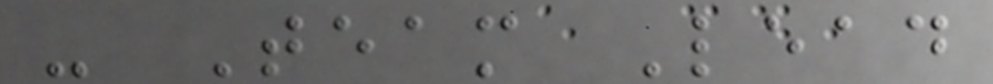- Team Lead
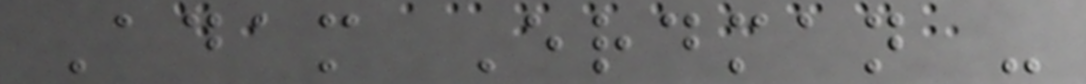Adam Erdman -
